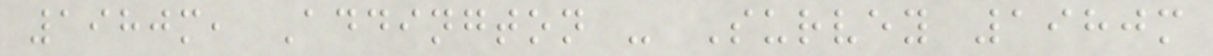1980m, Addington - Survey 1980m
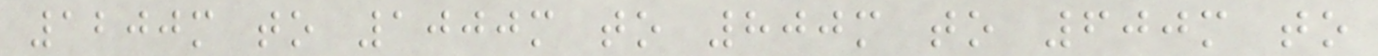1200m to 1000m to 800m to 600m to
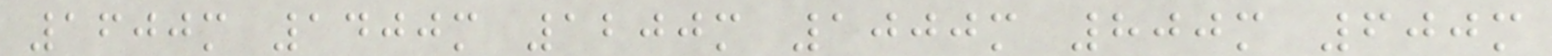1600m 1400m 1200m 1000m 800m 600m
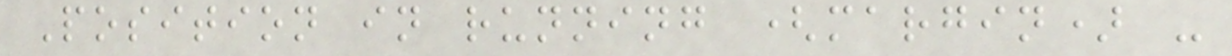Position in running (margin) -
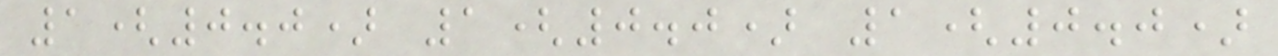1(0.0) 1(0.0) 1(0.0)
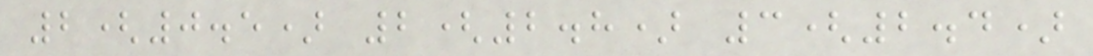2(0.5) 2(2.8) 3(2.4)
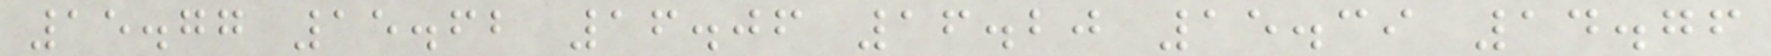15.77 15.62 16.06 16.20 15.39 14.76
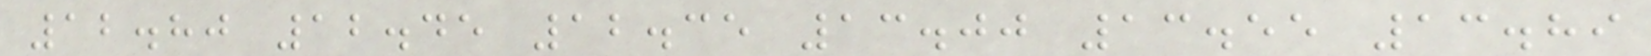12.80 12.45 12.35 13.00 13.55 13.89
